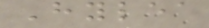Hylea
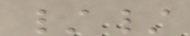//
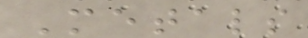Metals
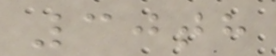30th
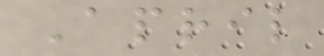April
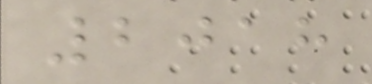2018
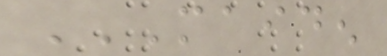MAIDEN
